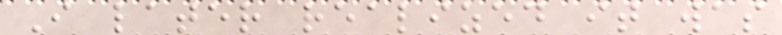I later realized it was
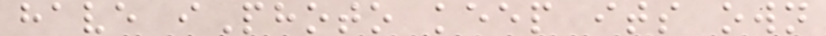have iPhoto keep its own
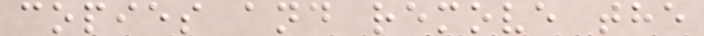copies and remove the
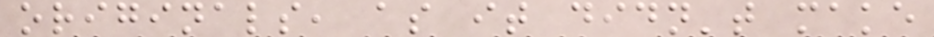originals, as it didn't make
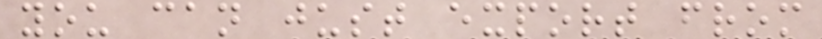you can just export from
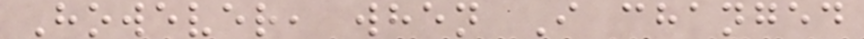However, when I changed
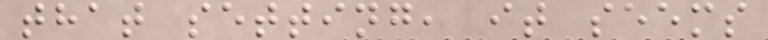that setting, it seems
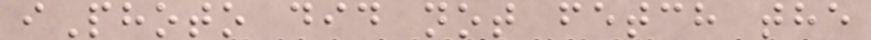iPhoto did not fetch the
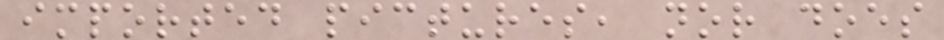imported pictures, nor does
